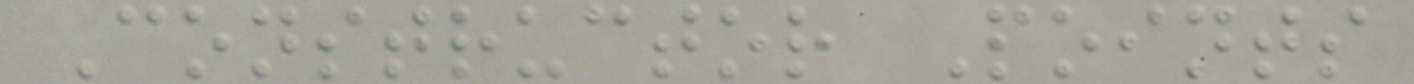Constructor Points
